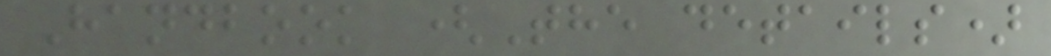Handbook (The details)
